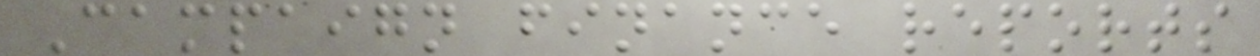Campaign finance reports
